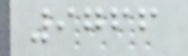9766
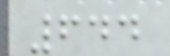644
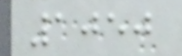1050
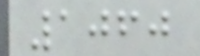1060
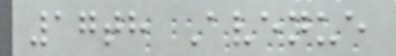17th Avenue
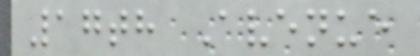17th Avenue
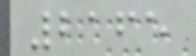2165
